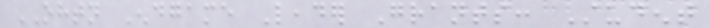OHTN Endgame Leader Grants: Student
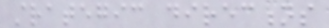strategic directions
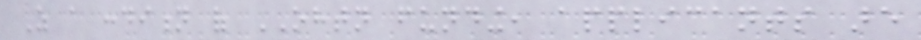As a condition of OHTN funding, applicants are
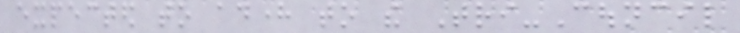expected to adhere to the Tri-Council
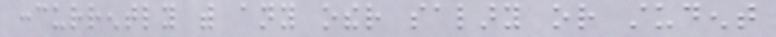concurrently with any other salary or student
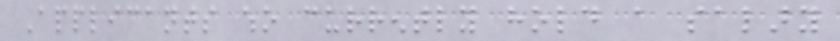Applicants who currently hold a salary
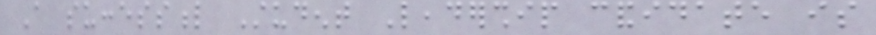A successful Student Leadership candidate is
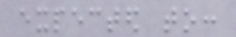expected to:
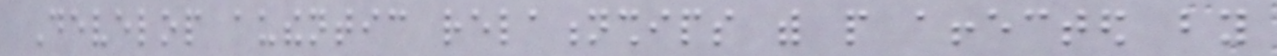Develop authentic relationships with people affected by
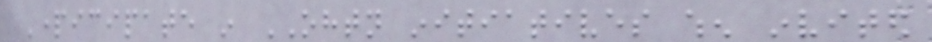Participate in OHTN initiatives when invited
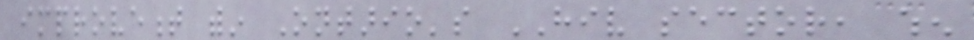improvement within Ontario's HIV sector, when
